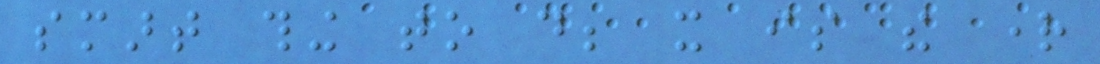smart thing to do; it is the right
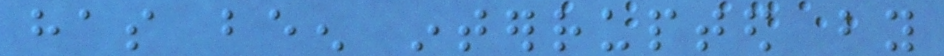has been interrupted by
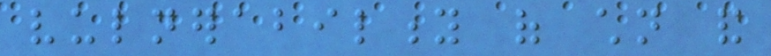vulnerability of children and
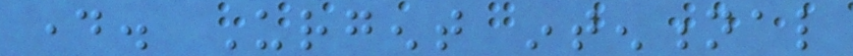day. Urgent intentional
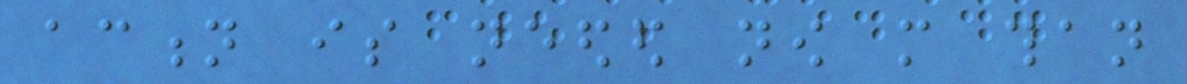action is needed now more than
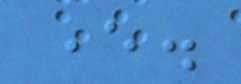ever.
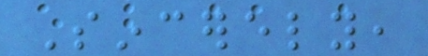Sincerely,
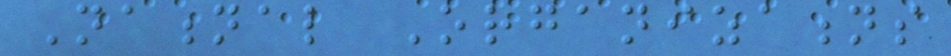National Organizations
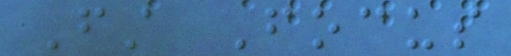First Focus
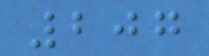207
